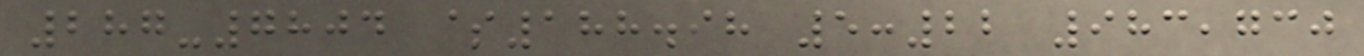287-7804 $188.98 5:22 983,730
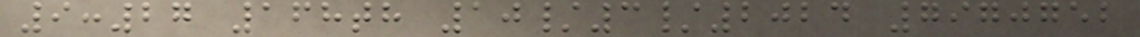9:27 168th 10/3/2024 7970752
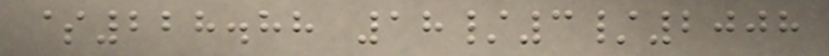$228.88 18/3/2008
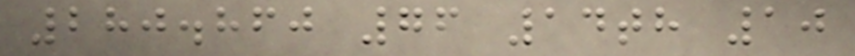280.860 76 14th 10
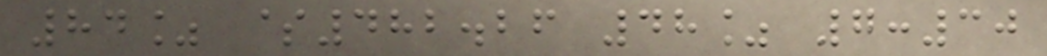84% $482.26 48% 7:30
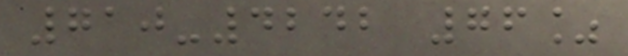710-4242 76%
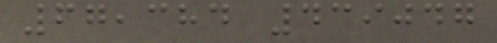67,384 439047
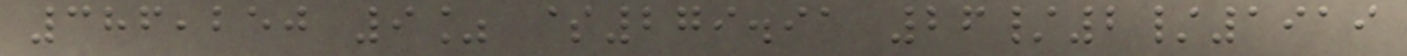386,250 9% $279.91 26/2/1919
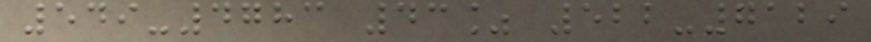549-4783 43% 522-7129
